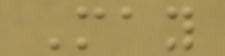May
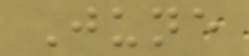June
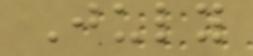July
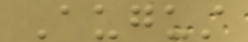August
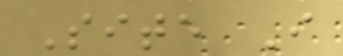Site I
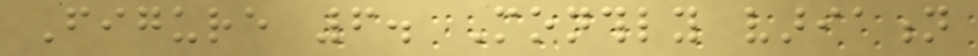Figure 6. Monthly variation
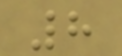8
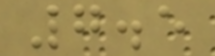7.5
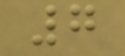7
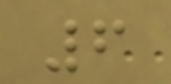6
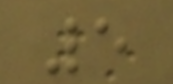5
